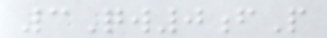3Qw0fP
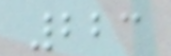223
